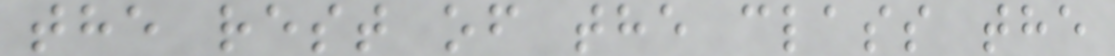the rest of the class the
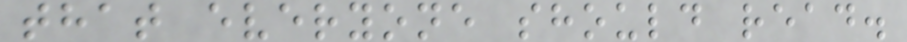that everyone should read.
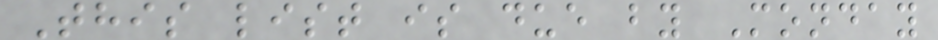This list is due by Monday
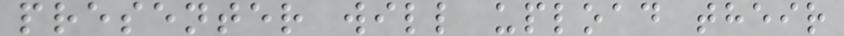presenter will upload their
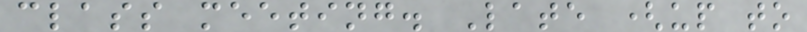class meeting. Late (up to
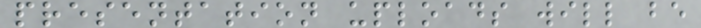presentation uploads will be
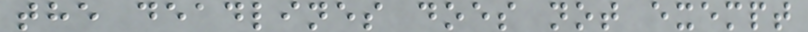the deadlines does not exempt
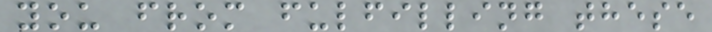you from fulfilling these
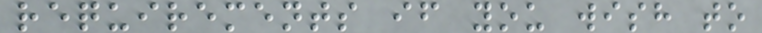requirements if you wish to
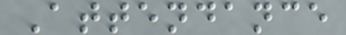Attendance
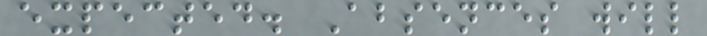expected. Absences will
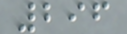296
